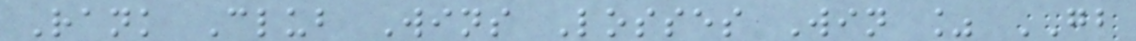Rank Club Wins Losses Win % GB
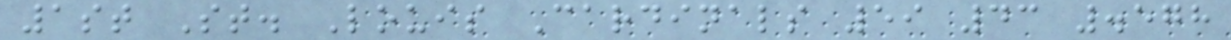1st St. Louis Cardinals 59 43 .578
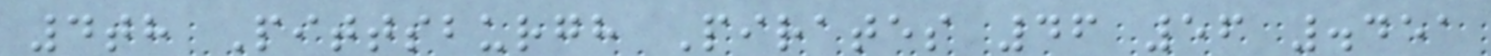4th Pittsburgh Pirates 46 56 .451
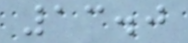13.0
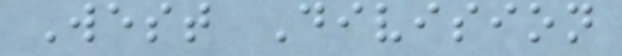West Division
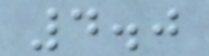4.0
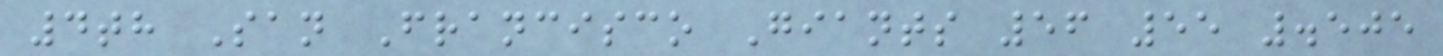4th San Francisco Giants 56 55 .505
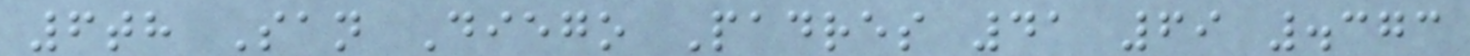6th San Diego Padres 41 69 .373
